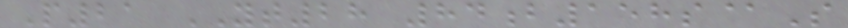P21 YT28 84b158s@S
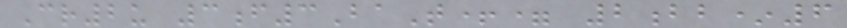Cr2u 3f3BaT+= 2bb*6
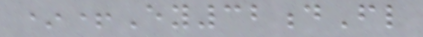*+Ey32dFl
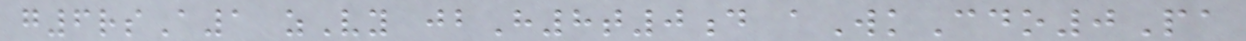g6rsA1 zVy jbH8t0d aWkCdo0Pa
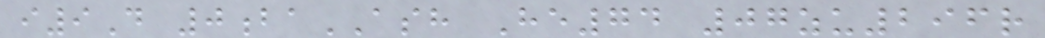i9D 0baASH He74 07zu296r
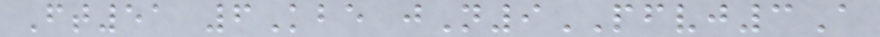Ft51 6Kbe jN9PFVJ3A
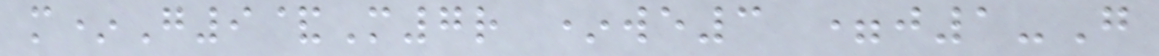m*G9&M7r *we3 =j1-G
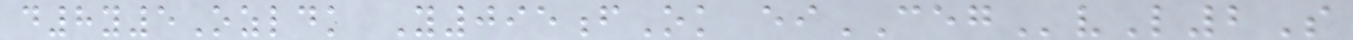d8y5Ozldk Y095fOk eiCEGvL2S
